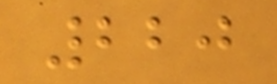220
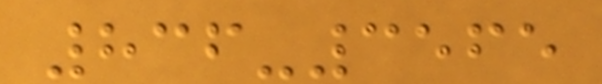836-3565
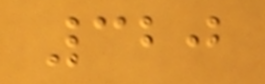320
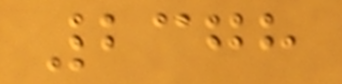2378
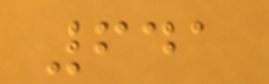641
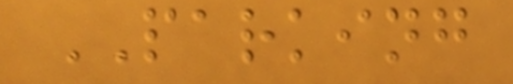PARKING
